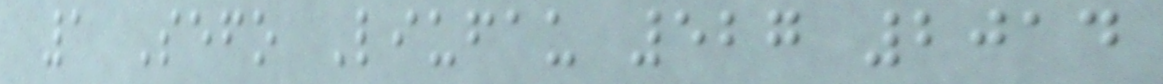1 Sefo Liufau 527 2014
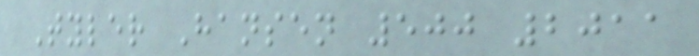Tyler Hansen 500 2011
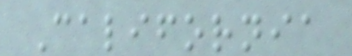California
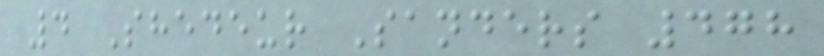4 Shedeur Sanders 478
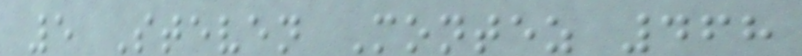5 Steven Montez 468
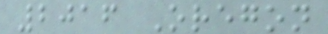2016 Oregon
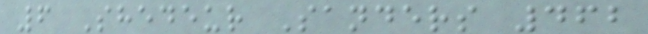6 Shedeur Sanders 462
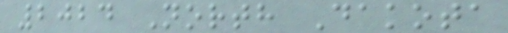2024 North Dakota
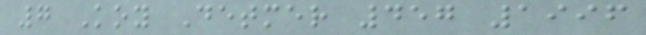7 Koy Detmer 457 1996
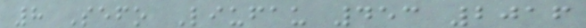8 Sefo Liufau 453 2016
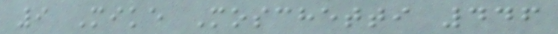9 Mike Moschetti 446
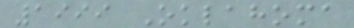1999 Oklahoma
